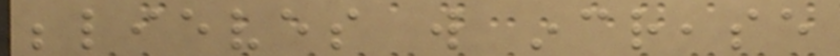believes will increase
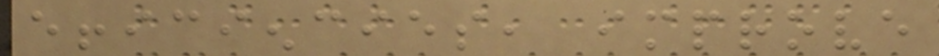efficiencies, improve
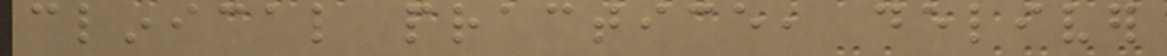clinical practice, deliver
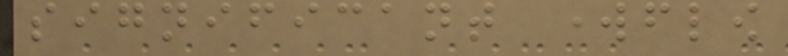significant workflow
